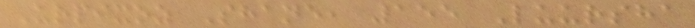Urpixoz Shane, 155 Luursha
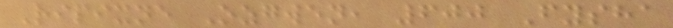Ripixne Ozgwen, 600 Fysha
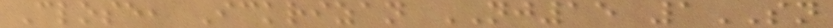Close, Ickrizan NJ15 1SN
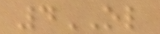4OL
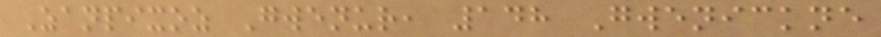Zanpixoz Gwenur, 148 Gwenickne
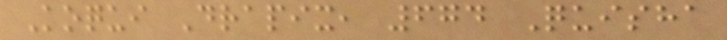Koqui Drapix, 674 Quisha
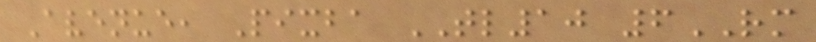Avenue, Pixba TL10 6RM
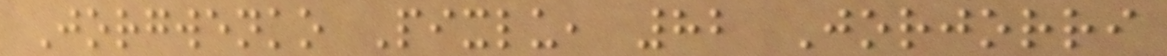Jorgwenko Pixlu, 82 Jorjorri
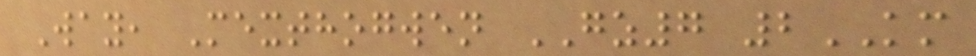Way, Mexthogwen GZ7 2KM
